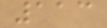113
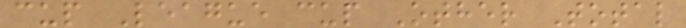cup League cup Other Total
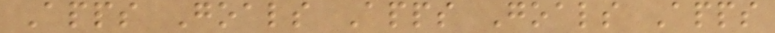Apps Goals Apps Goals Apps
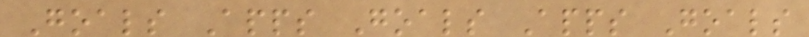Goals Apps Goals Apps Goals
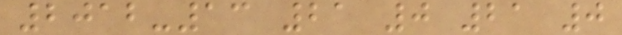2012-13 21 0 21 0
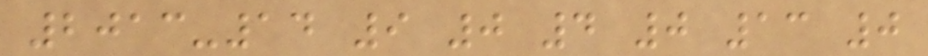2013-14 9 0 4 0 13 0
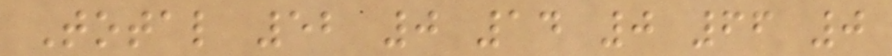Total 52 0 14 0 66 0
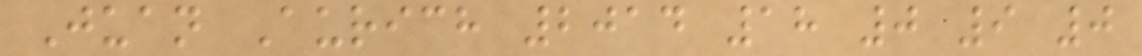Juan Aurich 2014 18 0 9 0
